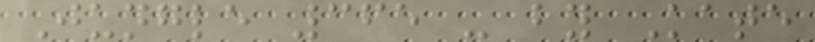Jungle 365 - by Kate
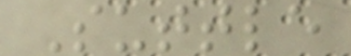Suttle
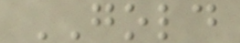GOLD
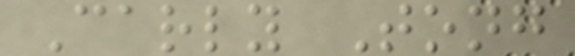Carly Tong
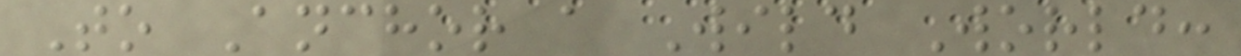To Anchor a Wild World:
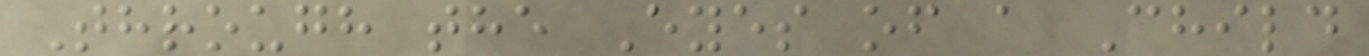Through the Eyes of a Child
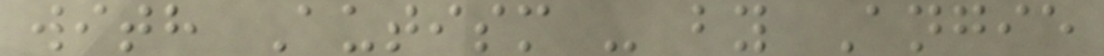with Autism - by Angie
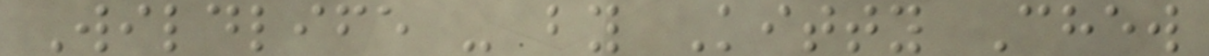Wildlife - by Kitty Chew
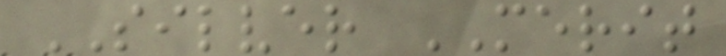SILVER MERIT
